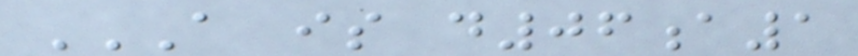A IS D06A1
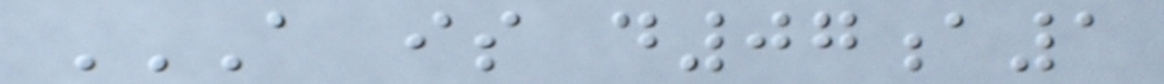A IS D07A1
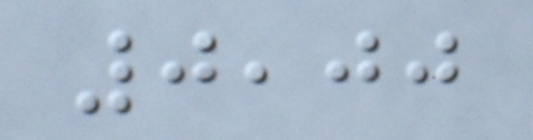0,00
